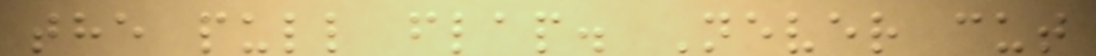the pull flap. Never cut
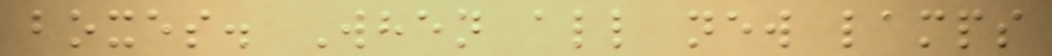boxes. When all new lamps
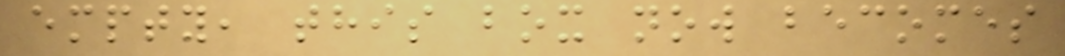empty, this box now becomes
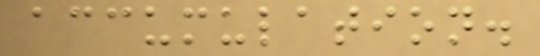accumulation.
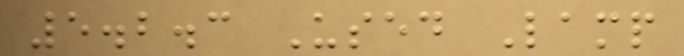5.2.3 Used Lamp
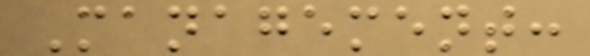Management:
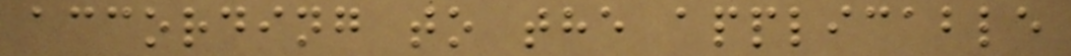according to the applicable
